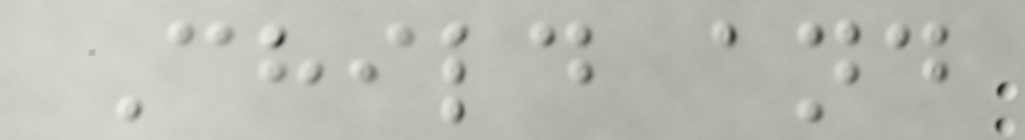Child and
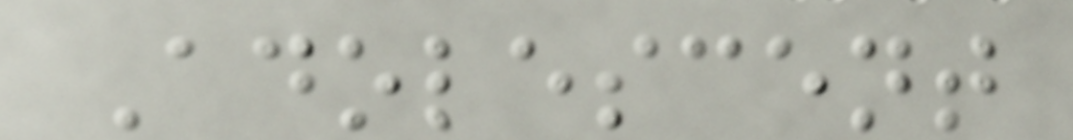Adolescent
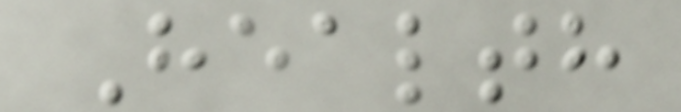Health
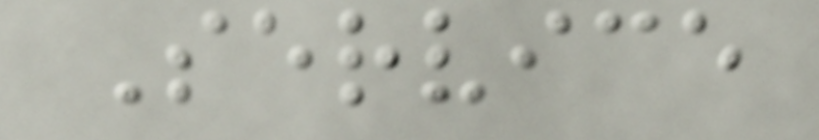Service
